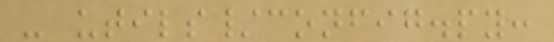- utils/config.py:
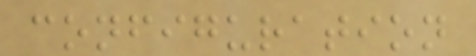configuration
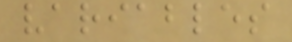variables
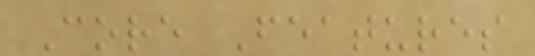Core Features
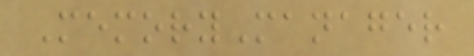MemoryManager
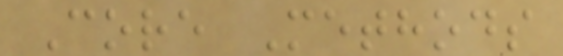Core Methods
